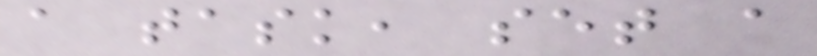a task, set a
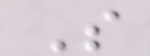So
